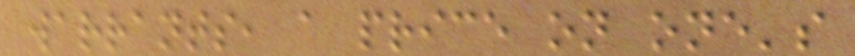warrants, a price on one's
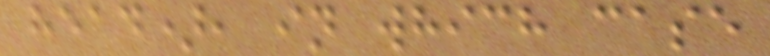head), in which case
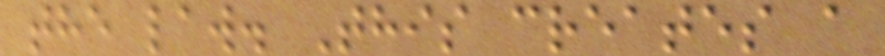the law. This creates a
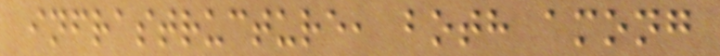infrastructure, both among
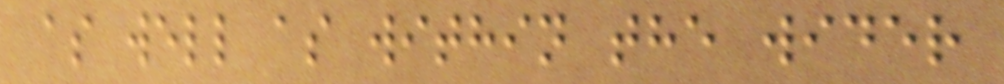as well as within the wider
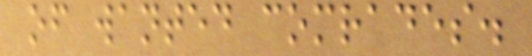of wanted comrades.
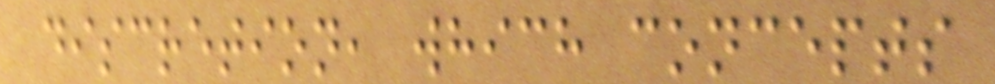discretion, which concepts
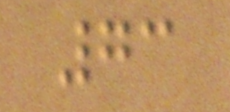73
